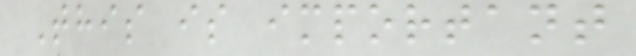This is important
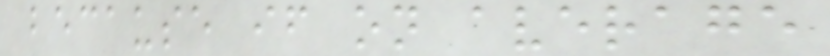because if on average
